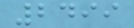2499
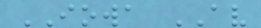IOWA AV
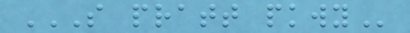S PRATT PKWY
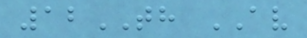12TH AV
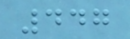447
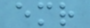emr
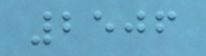2506
